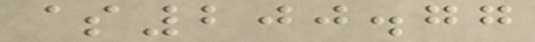$200.77
